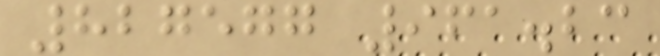827577 961.23
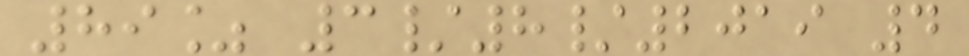89% 3/8/2019 4
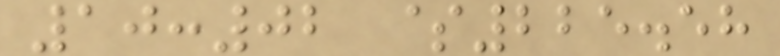10:02 $225.58
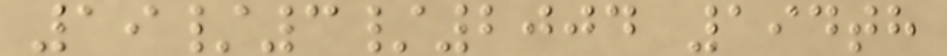19/3/2004 194th
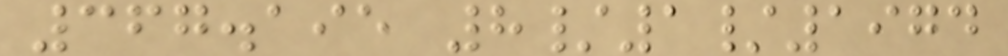367.195 8/1/1974
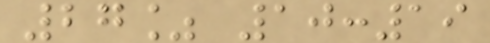27% 10:19
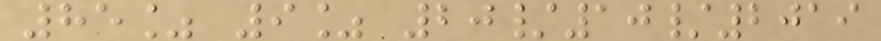85% 9% 20/10/2019
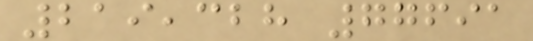219,328 77691
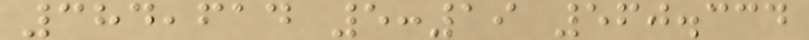384,614 5:19 560.334
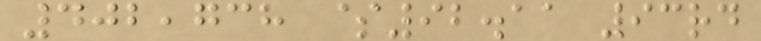402,738 $92.11 93rd
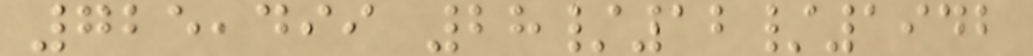725,499 28/12/1942
